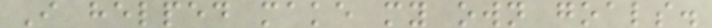I helped make my own goals.
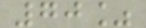70%
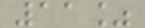11%
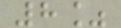8%
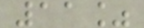11%
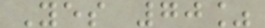Yes 70%
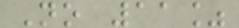No 11%
